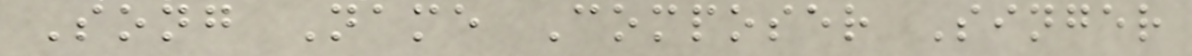Song Name Composer Singer
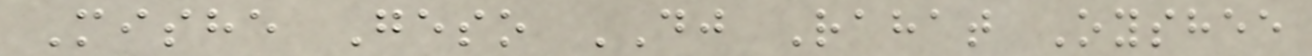Mishe Geso DJ Rahat Oyshee
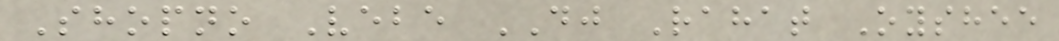Shopno Vebe DJ Rahat Oyshee
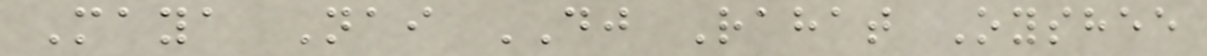Maya Nai DJ Rahat Oyshee
